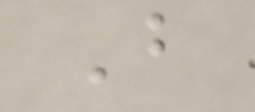B
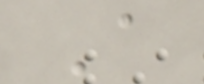A
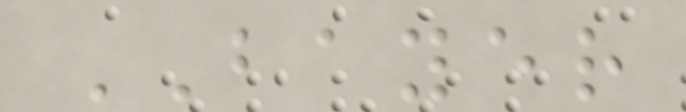BAYER
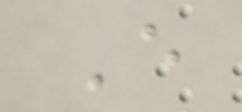E
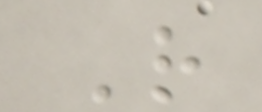R
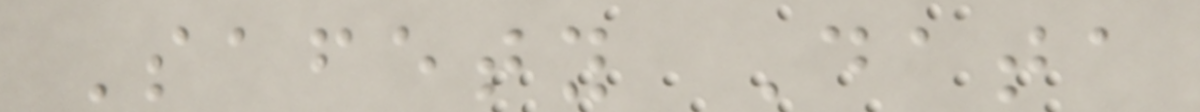Safety Data
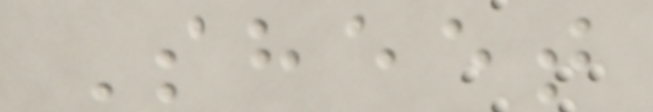Sheet
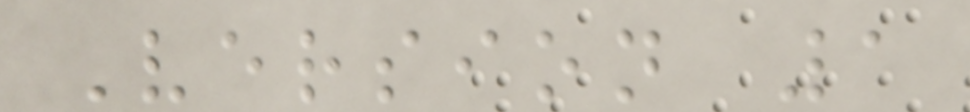Version 1
